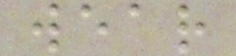wear
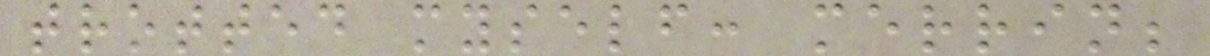trotted myself: merrin;
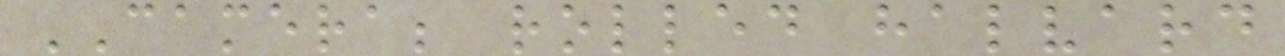CAMERA; rolled halvard
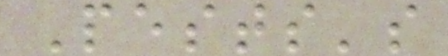Pests's
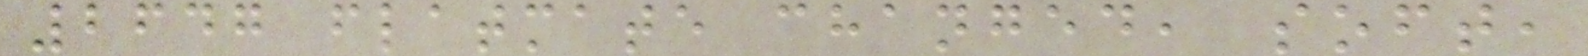2647 flatmate changed, soft,
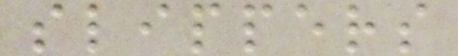slippers
